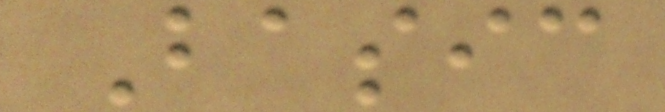Basic
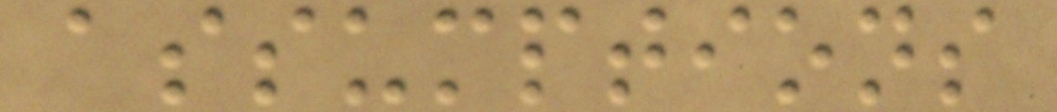assumptions
